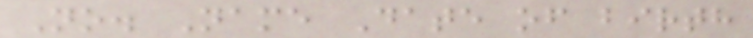No. Name Date of birth
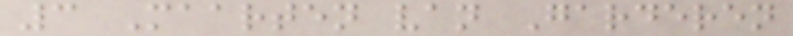3 Maarten van Garderen
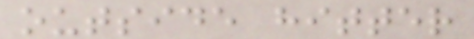outside hitter
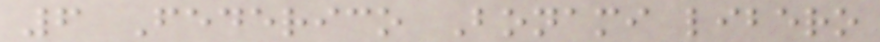6 Federico Bonami libero
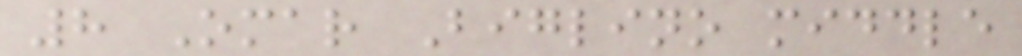8 Omar Biglino middle
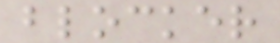blocker
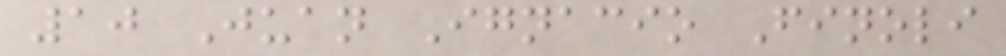10 Juan Ignacio Finoli
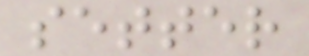setter
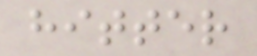hitter
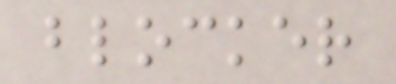blocker
